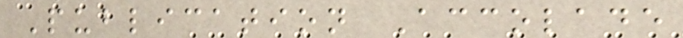Publication Accolade
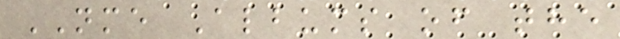NME Albums of the
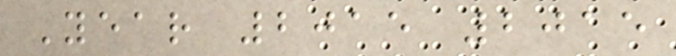Year 2015 2015
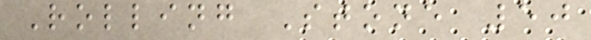Rolling Stone 50
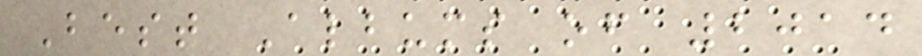Best Albums of 2014
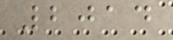2014
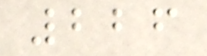226
